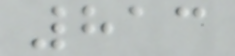813
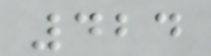424
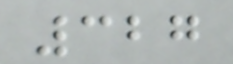327
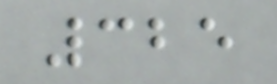325
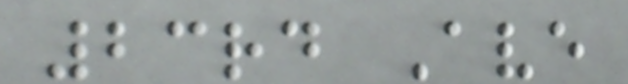23rd Ave
